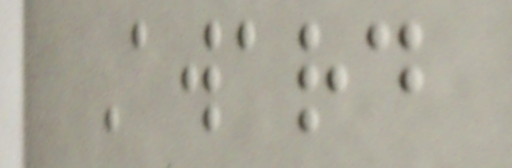Award
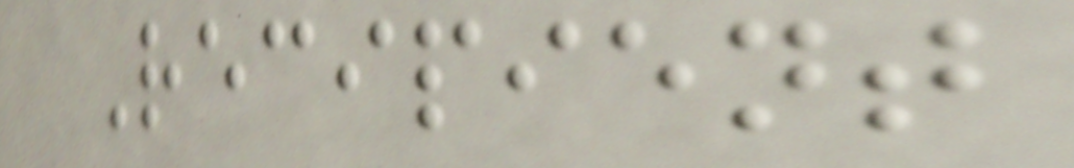Recipient
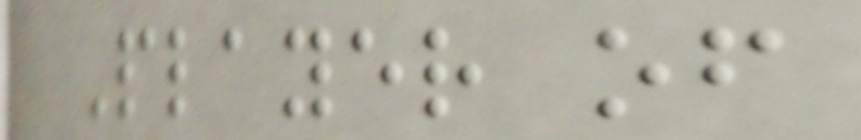Player of
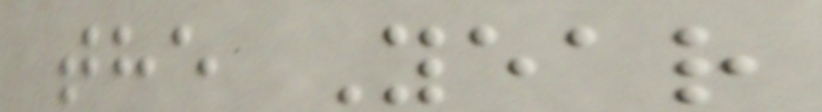the Year
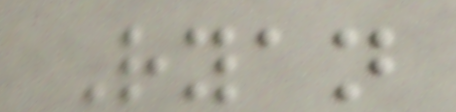Ryan
